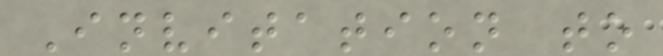Invitation to
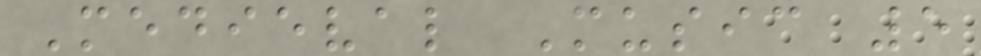Medieval Music 5
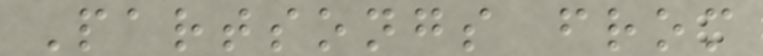Partsongs from
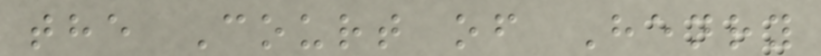the Court of Henry
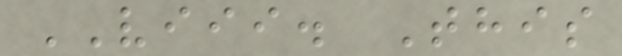VIII. This
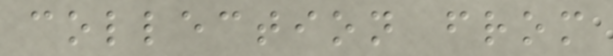collection from
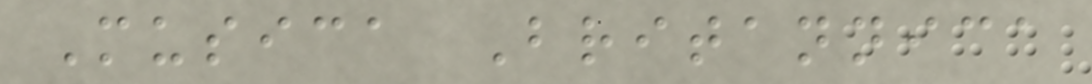Musica Britannica
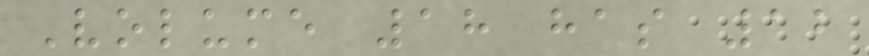Volume 18 has 12
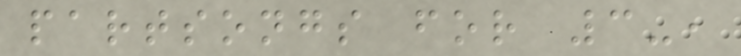partsongs for 3-,
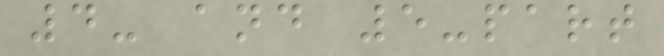4- and 5-part
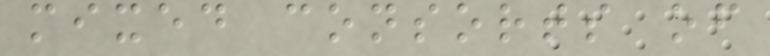mixed consorts of
